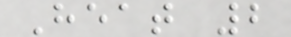Heat 2
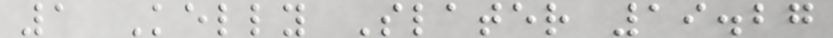1 Kelly Slater 19.27
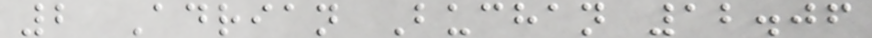2 Adrian Buchan 12.06
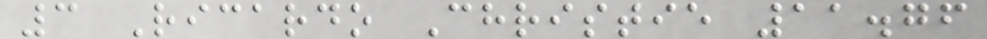3 Ricardo Christie 11.76
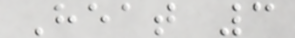Heat 3
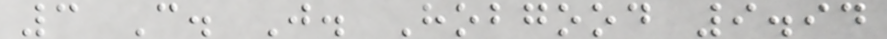3 C. J. Hobgood 9.94
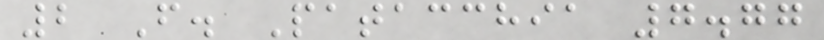2 F. Patacchia 7.77
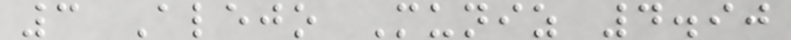3 Alejo Muniz 4.90
